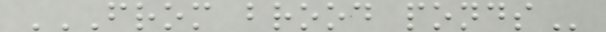FROM BROOD PONDS
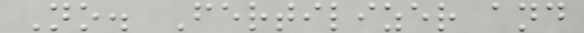No. Fertilizer and
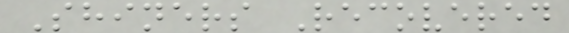Shiners Recovered
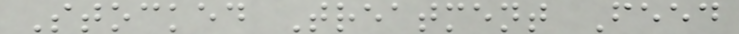Stocked Treatment Feed
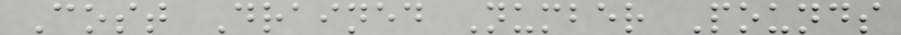Cost Drained Number Pounds
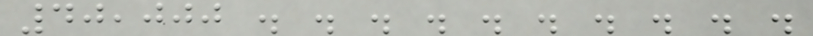40,000 . . . . . . . . . .
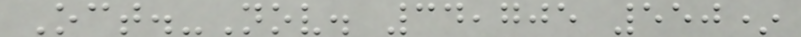Oct.-Nov. 34,705 550*
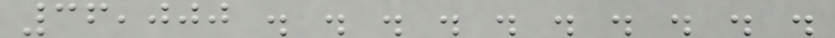36,000 . . . . . . . . . .
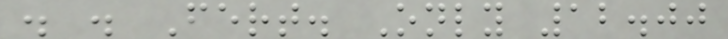. . Fert. Only 12.00
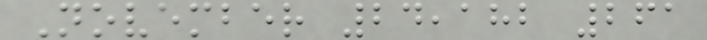November 24,182 261
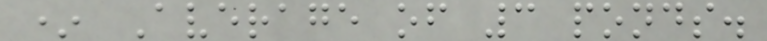* Average of 3 ponds.
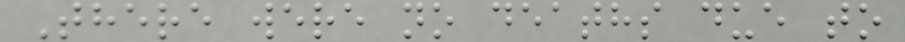There were no deaths due to
